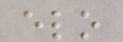elo
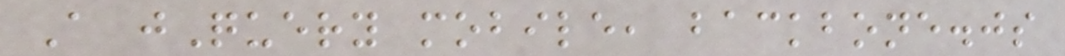A jQuery mobile, backbone.js
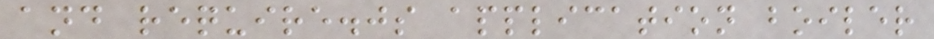and require.js application boiler
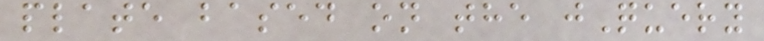plate based on the jQuery
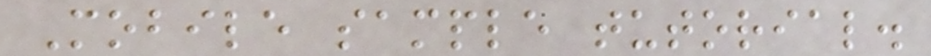Mobile sample tutorial.
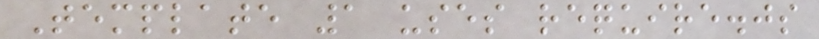Template 1 uses require.js
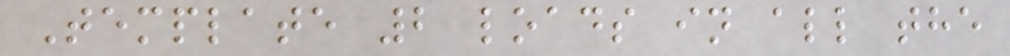Template 2 loads in all the
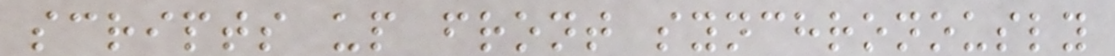scripts up front synchronously
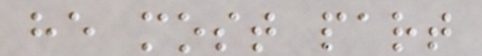he most part
